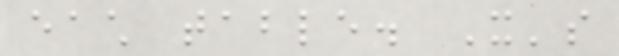each table. It's
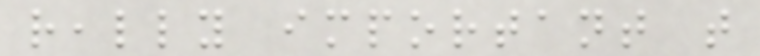really important that
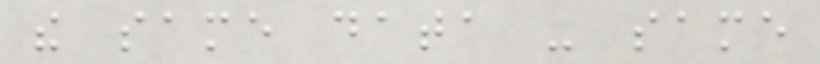the same data - same
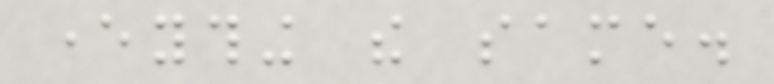everything the same.
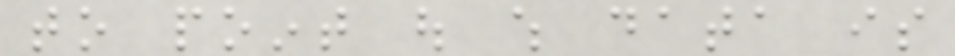to point out which data is
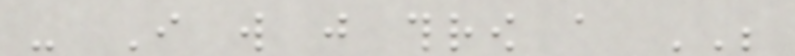- I will just throw a BE
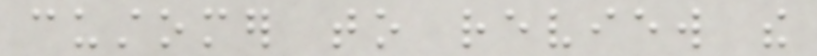customer to review the
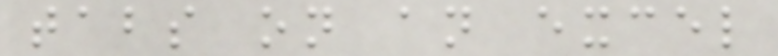tabs on an excel
